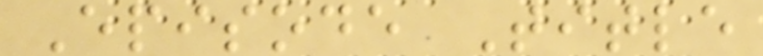Episode Title
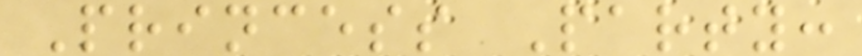Princess Party:
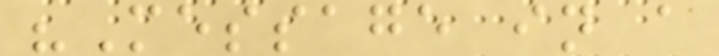"Message in a
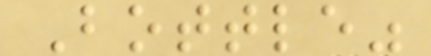Bottle"
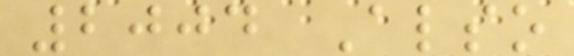2004 Also
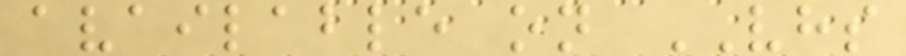available on VHS
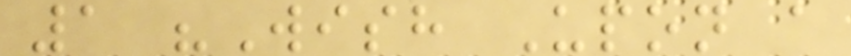1 "Wish Upon a
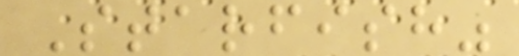Starfish"
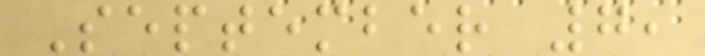September 7,
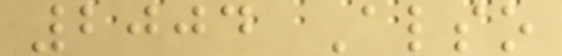2004 Also
